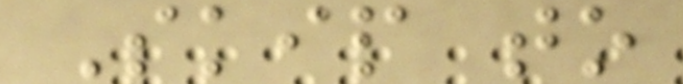Skip to
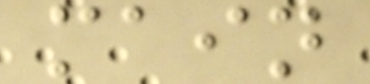main
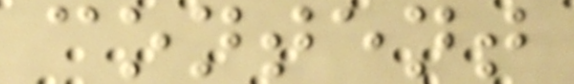content
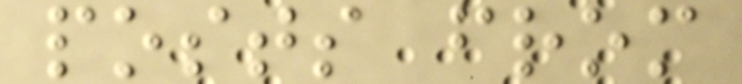posts from
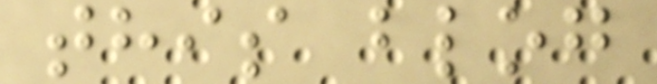this blog
